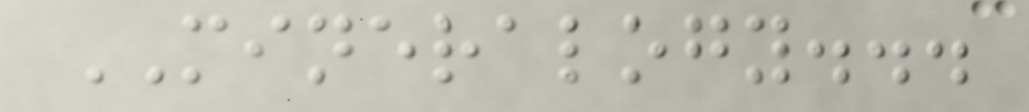MINERALOGY...
